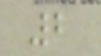2
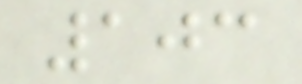103
